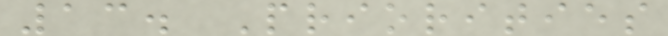13. Priorities
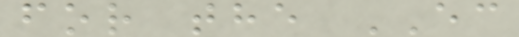for the EC
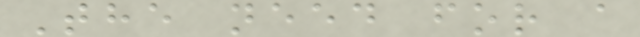The need for a
